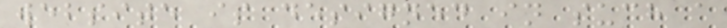website is designed in such a
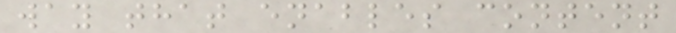way that enables content
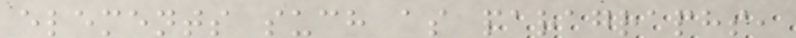elements such as paragraphs,
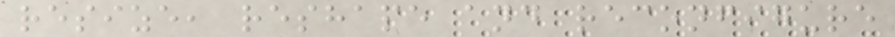resize, reshape and reconfigure
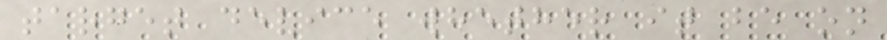target device whether it be on
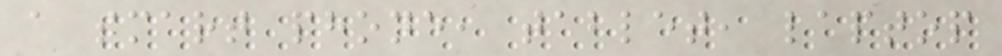a smart phone, tablet, laptop
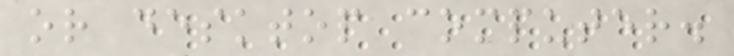or desktop computer.
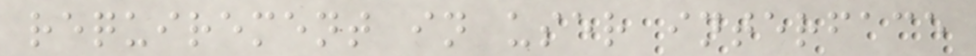requirement in user interface
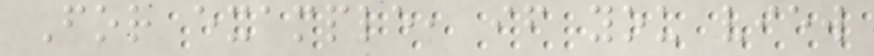For example, if you view
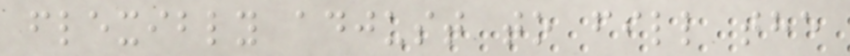flexibly adjust to fill the
